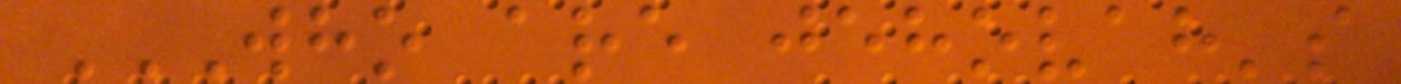WHO ARE JEHOVAH'S
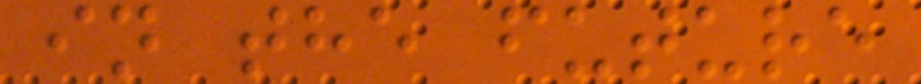in the future
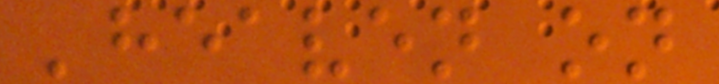'heaven on
